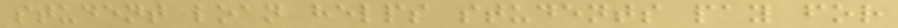student loan helps students pay for
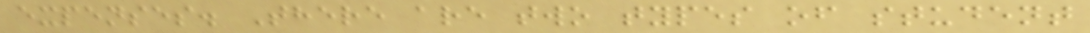expenses. There are two types of student
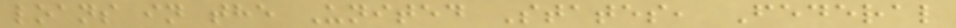loans in the United States, Federal
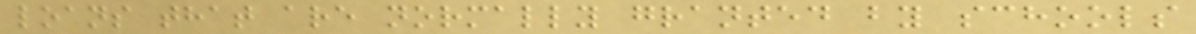loans that are normally granted by schools
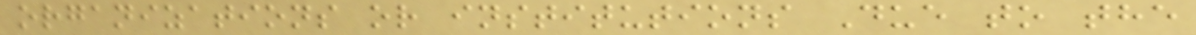organizations or institutions Due to the
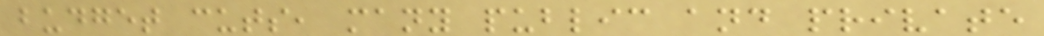budget cuts, many public and private
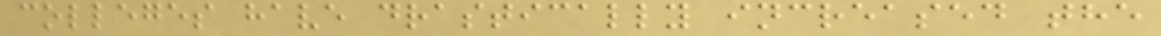colleges have drastically increased the
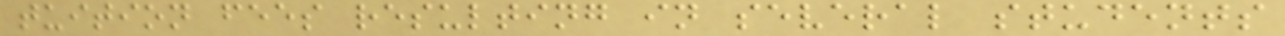tuition fees resulting in several students
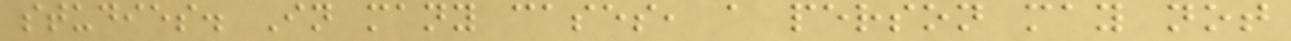studies. In many cases, a person may not
